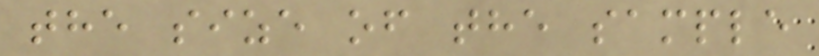the size of the sample
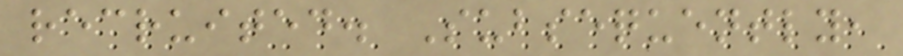recruited. Subsequently,
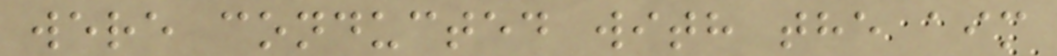were conducted with the aim
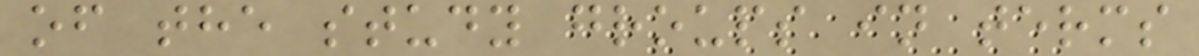of the study groups in terms
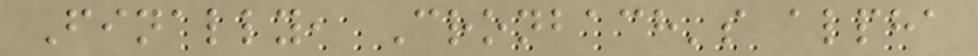Finally, Cronbach's alpha
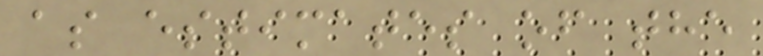as estimates of the
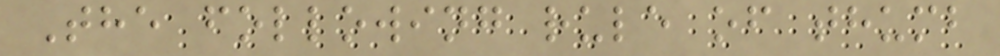The following rule of thumb
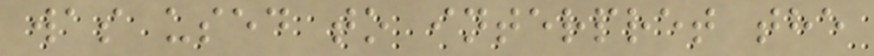was used to interpret the
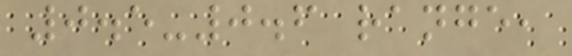0.5-0.6 range,
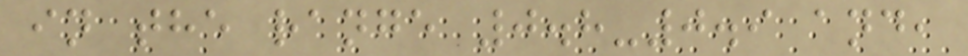in the range 0.8-0.9 and,
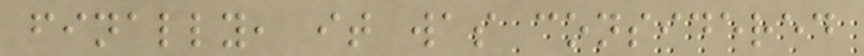finally, it was considered
